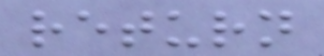return
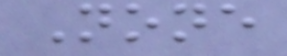None
